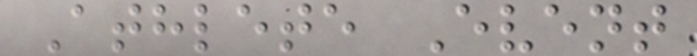Athlete Event
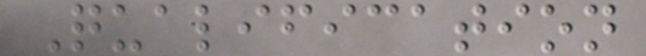Qualification
